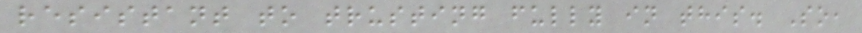resistant to trusting fully in this. So,
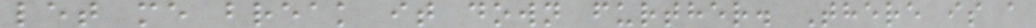let me break it down further. There is a
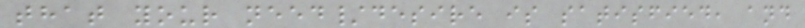that your need/desire is satisfied, and
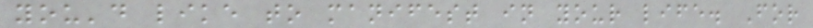you'd like to manifest in your life. For
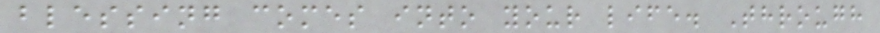blessing comes into your life. Through
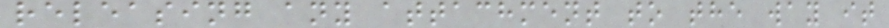releasing any attachment to the way it
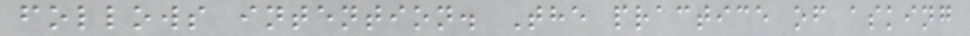follows intention. The practice of asking
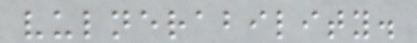vulnerability.
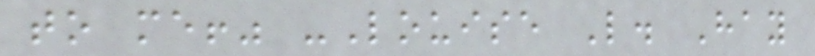to me!" -Louise L. Hay
